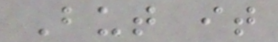But it
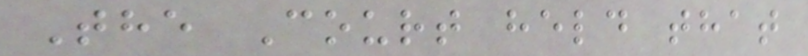The Court held that
